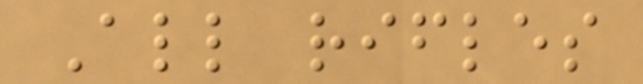All rifles
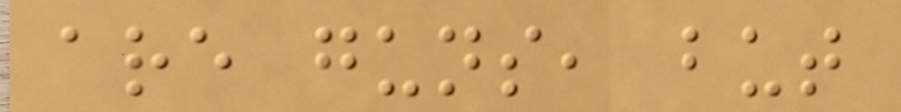are guns, but
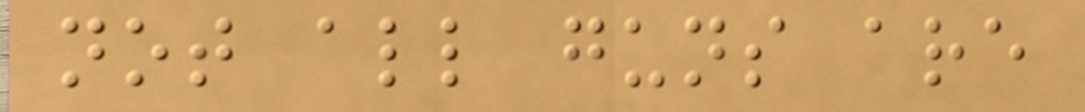not all guns are
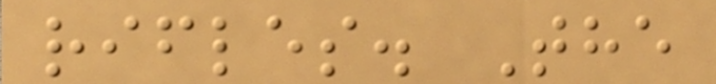rifles. The
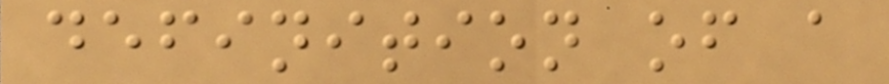definition of a
